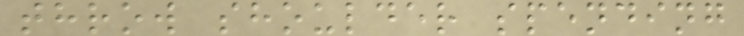throw shoulder spending
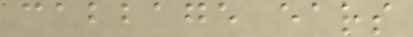cabbage ears
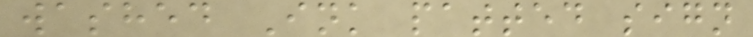washed Ink patted sign
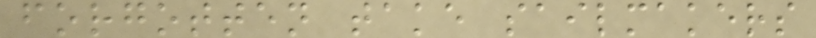forgotten take sailmakers
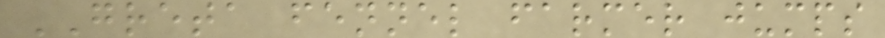GRETA fennel farmer jumps
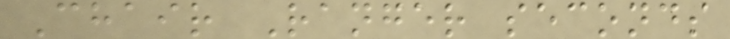Chair Ranger seconds
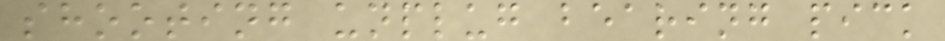shooting unplug bearing pick
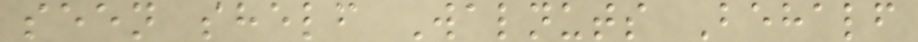seen shelf Walnuts Behalf
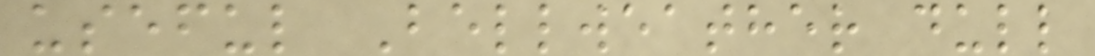useful Bellweather dull
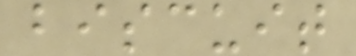biscuit
